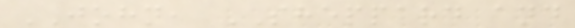JOHN, SHEPPARD and
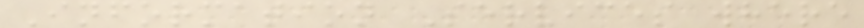Information Services where
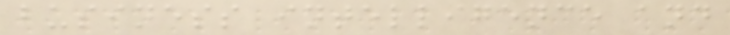business intelligence and
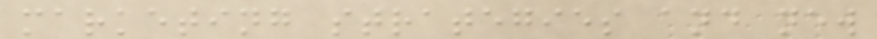marketing strategies and new
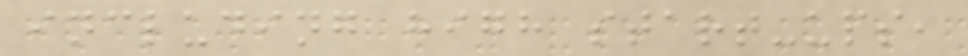including high start-ups,
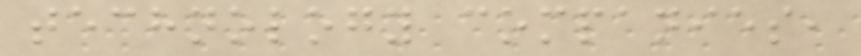technology companies,
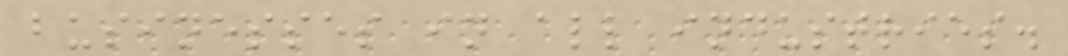businesses in all industries.
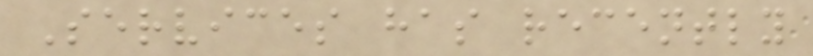Services has recently
